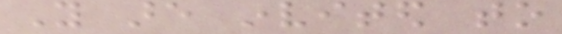You are invited to
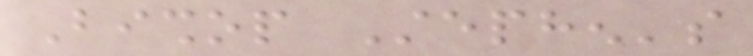Bishop Stephen's
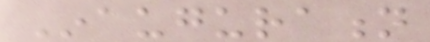Inauguration
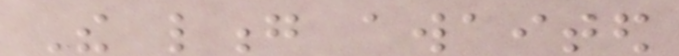The long awaited
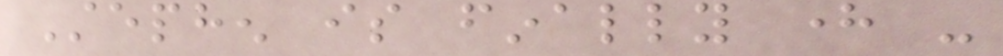Stephen is finally here -
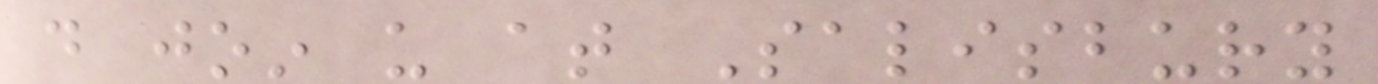do join us at Salisbury
